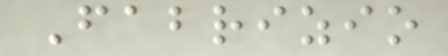Fabrizio
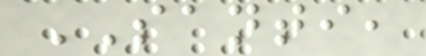SANTI,
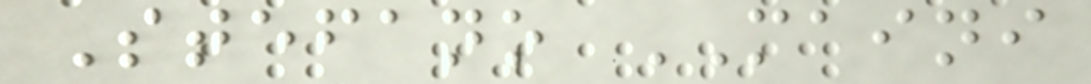Stefano MAINI
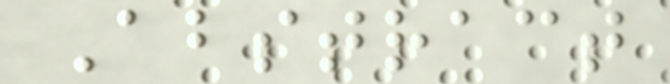Abstract
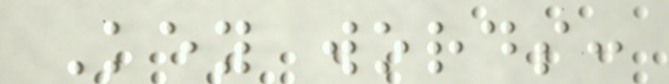Key words:
